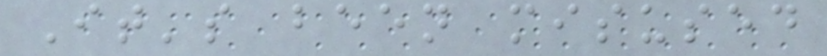It's been misused
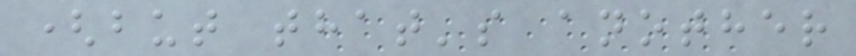(but that's another
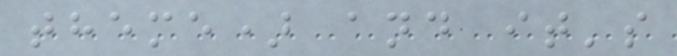theme) and it's
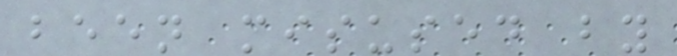been misused by
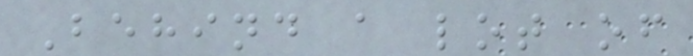Behind a lot of
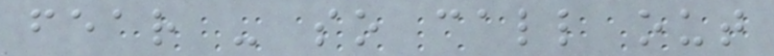fear - so call out
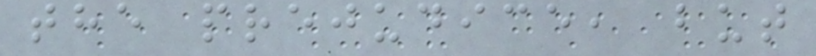the prejudice, but
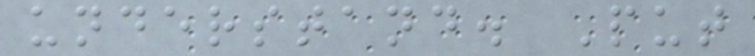understand. Put
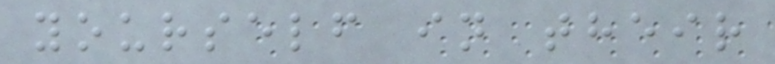yourself in their
